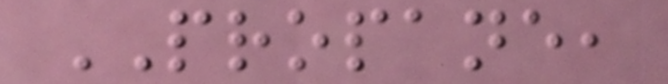PROPANE,
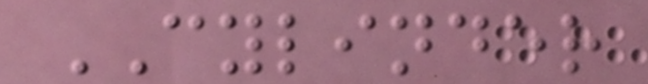CYLINDER
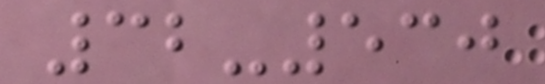32-530
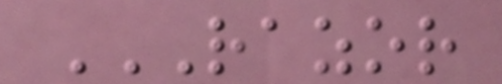RAZOR
